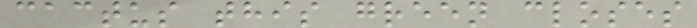cactus this green closes
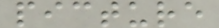picture
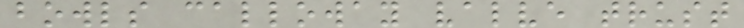bowls calloway valve trust
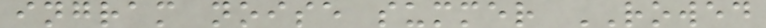ingram noise summer ROWED
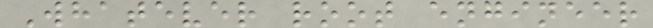Whatever root engineer
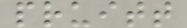pruitt
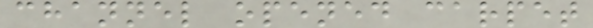channel opened carpet
